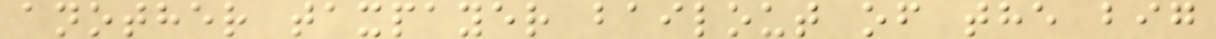another taxpayer bailout of the big
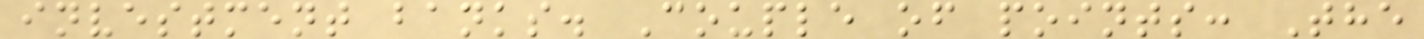investment banks. Couple of points: The
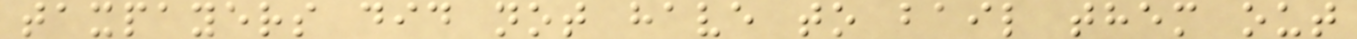taxpayers did not have to bail them out
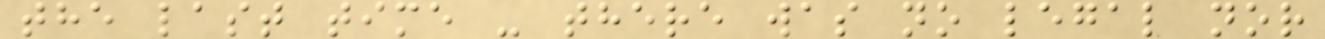the last time - there was no legal nor
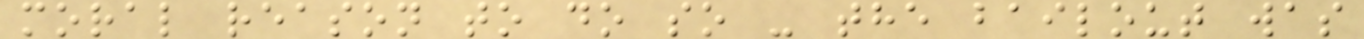moral reason to do so - the bailout was
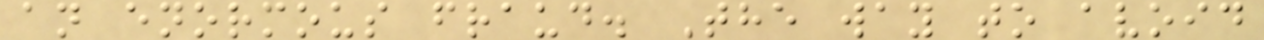an enormous fraud. The way to avoid
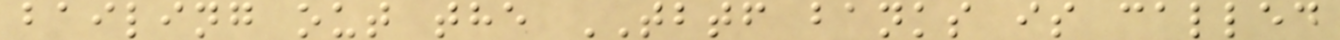bailing out the TBTF banks is called
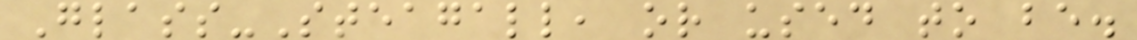Glass-Steagall, or used to be.
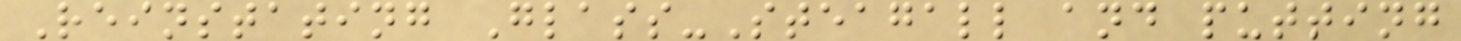Reinstating Glass-Steagall and putting
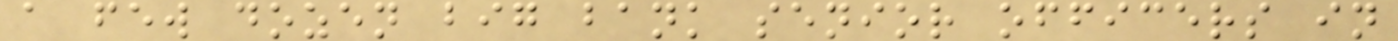a few dozen big bank senior officers in
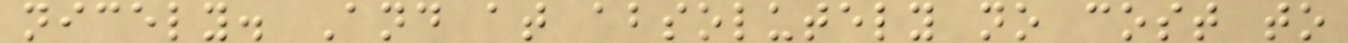nicely. And at absolutely no cost to
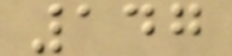147
